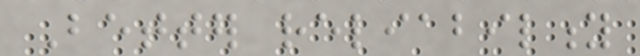Better reliability
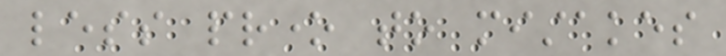less prone to mistakes
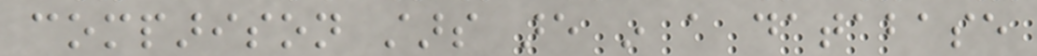comparison stars are in a database
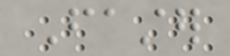Faster
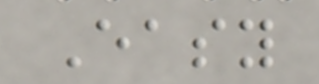Easy
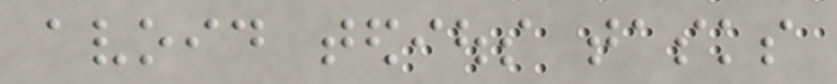avoid tedious tasks
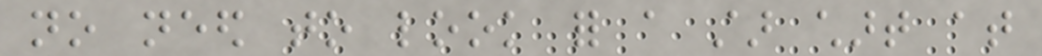no need to look for a star chart at
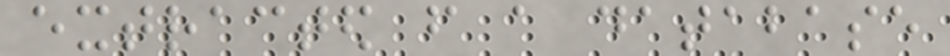extracted from a database
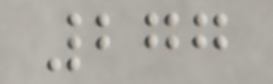277
